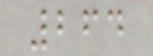264
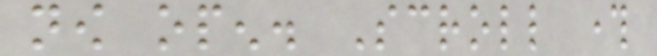now open. Scroll through
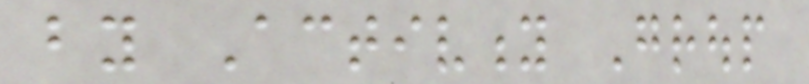by Activity Group
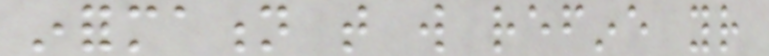information that will refine your
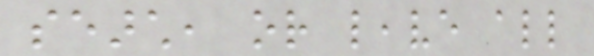search, or leave all
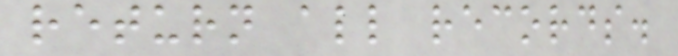return all records.
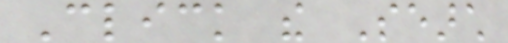Click the Search
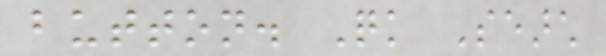button. Quick Search
